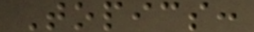Topics:
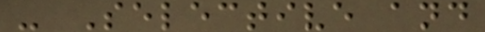- Selective and
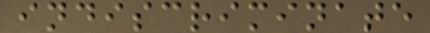indiscriminate
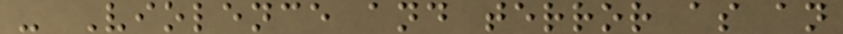- Violence and terror as an
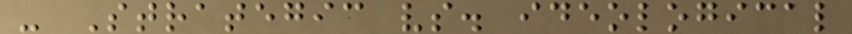- Strategic vs. ideological
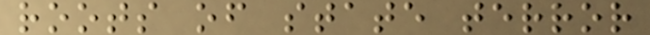roots of state terror
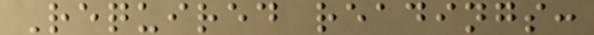Required readings:
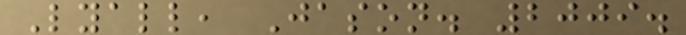Lyall, Jason. 2009.
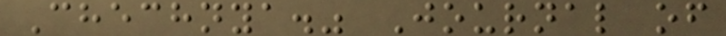Chechnya." Journal of
